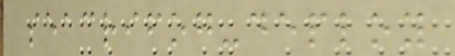seacrifog-deploy
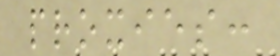proxies:
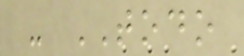- TODO
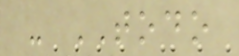- TODO
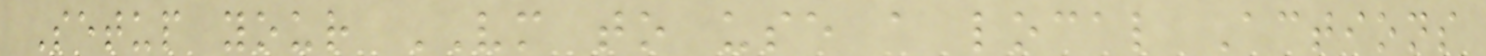Setup your VM to use a local Actions
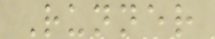Runner
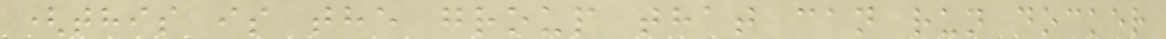(this is the group that can run docker
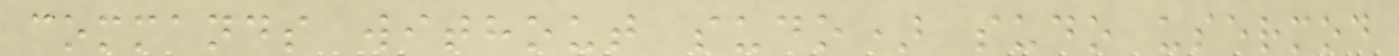commands without sudo) sudo usermod
